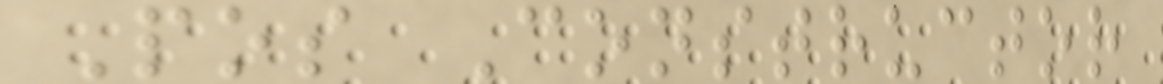Pos Constructor
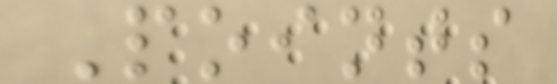Points
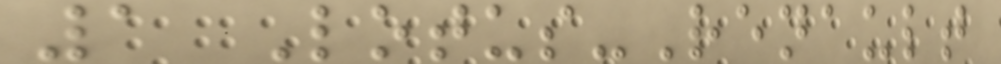1 Lotus-Renault
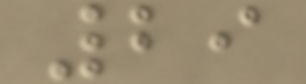29
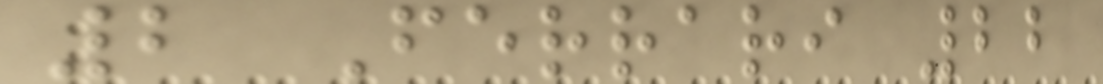2 Ferrari 22
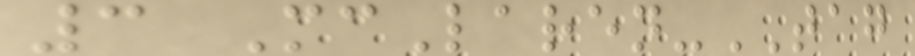3 McLaren-TAG
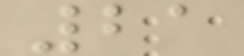21
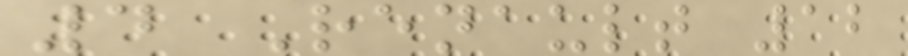4 Renault 12
